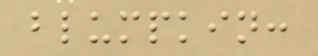blumpkin:
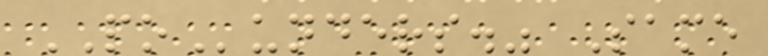POunders." Same
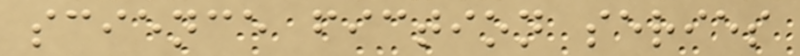science fiction series
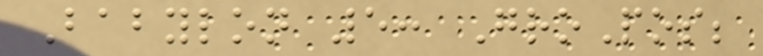Babylon 5: GroPos;
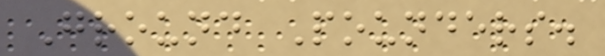Ground Pounders.
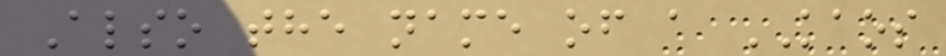Also the name of a KAOS
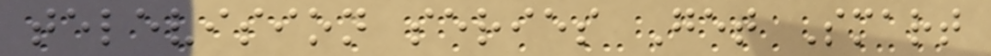television series Get Smart
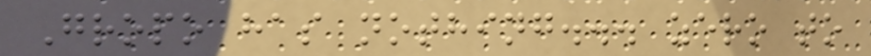Gropo has nothing... zero to
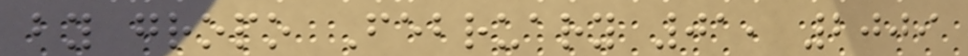by gropo February 01, 2009
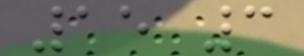15 3
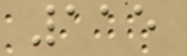115
